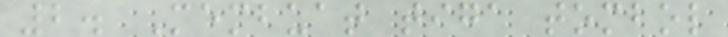2. Membuat tiga tombol
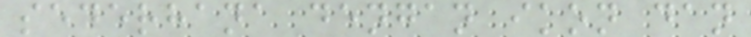sederhana dengan ikon dan
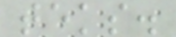teks.
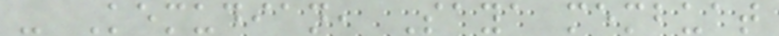- Kemudian, Saya membuat
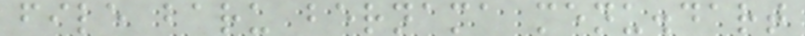file baru bernama menu.dart
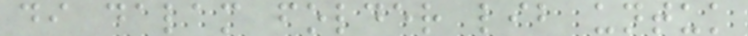di dalam folder lib untuk
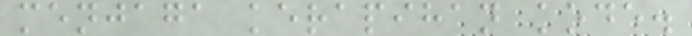menjaga kerapihan kode.
